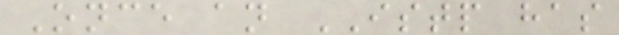Once an ISTP has
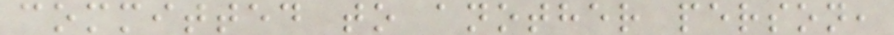committed to another person,
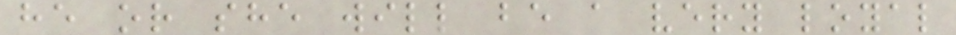he or she will be a very loyal
